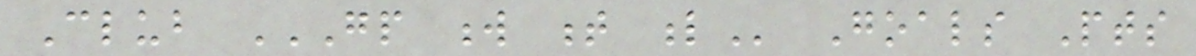Club GP W T L Goals Pts
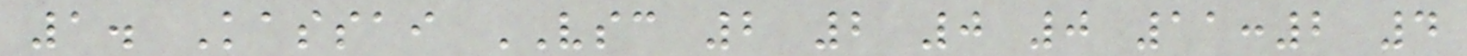1. Kassai VSC 2 2 0 0 11:2 4
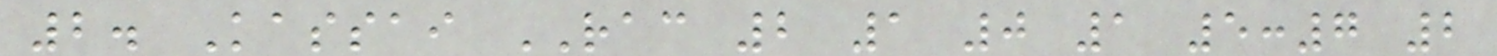2. Kassai RAC 2 1 0 1 5:7 2
